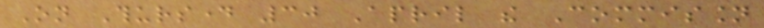On Thursday 30 April the Commission
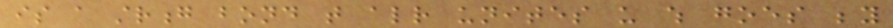is a strong bond that already unites us which goes beyond
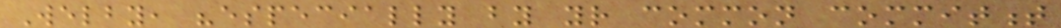Welby, "especially by your common commitment
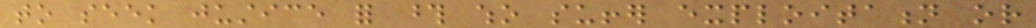to seek justice for those who suffer exploitation or
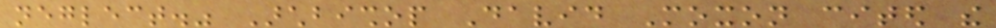neglect." Archbishop David Moxon cited the
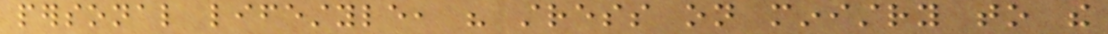personal lifestyle, his stress on ministry to the
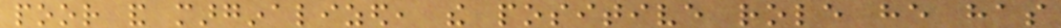poor and marginalized, the positive role he has
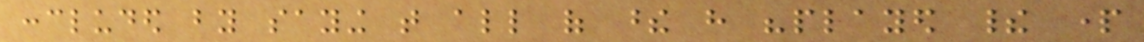concluded by saying that all of these have "played their part
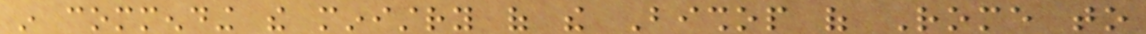in commending the ministry of the Bishop of Rome to
